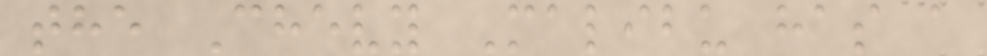the Chevy Malibu has a
